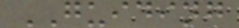GUIDING
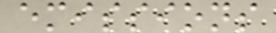emissions
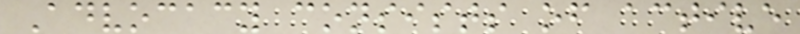Advocacy consists of active
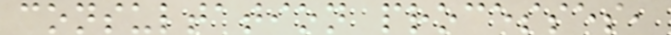consultation processes,
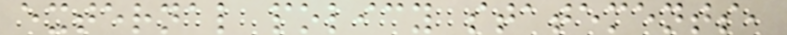external policy statements,
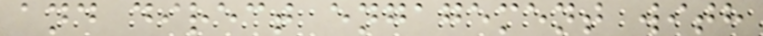and direct engagement with
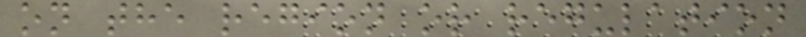on the region or regulation
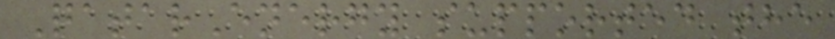QatarEnergy supported the
